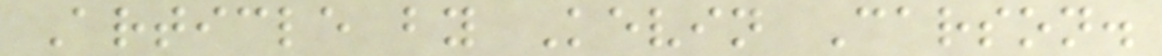Article by Kevin Carson.
